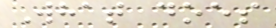What does
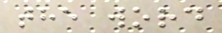the word
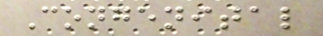Congenital
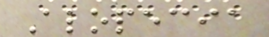Alopecia
